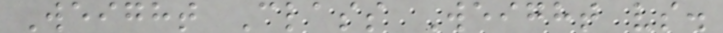Weight Class Weight vs.
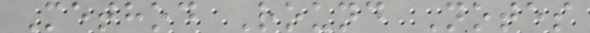Method Round Notes
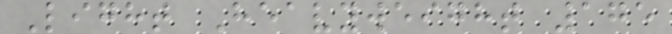Light Heavyweight 175
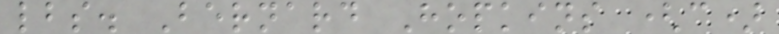lbs. Bernard Hopkins (c)
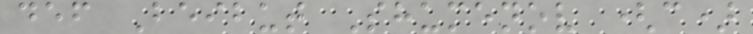def Beibut Shumenov (c)
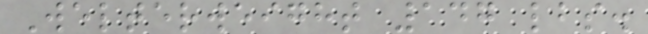Welterweight 147 lbs.
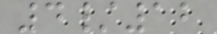4/12
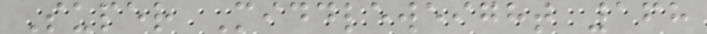Super Middleweight 168
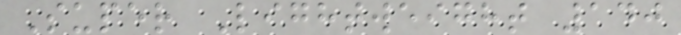Super Lightweight 140
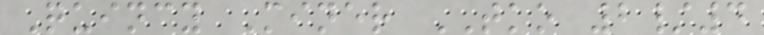Quincy Miner TKO 2/4
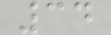34
